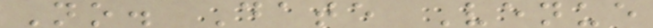No. Date Venue
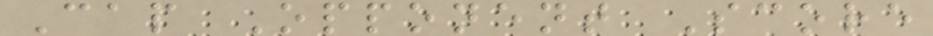Cap Opponent Score
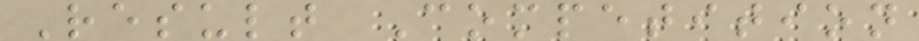Result Competition
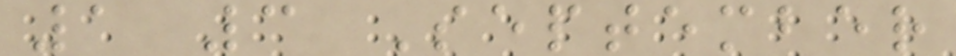1 3 September
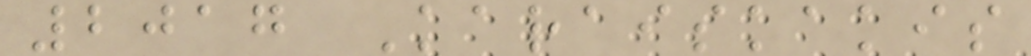2017 Karaiskakis
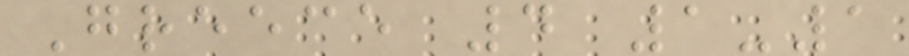Greece 4 1-1
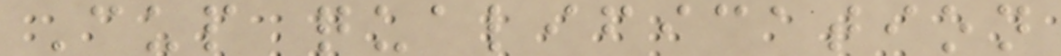Cup qualification
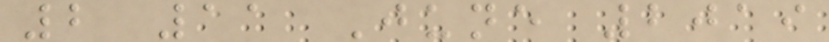2 11 June 2019
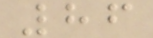86
